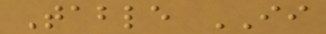Table II
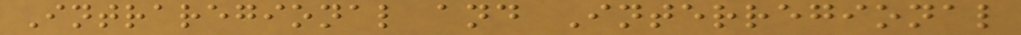Intraregional and Interregional
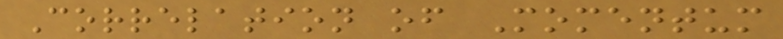Correlation of Momentum
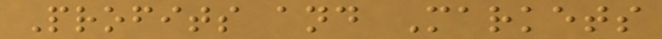Profits and Markets
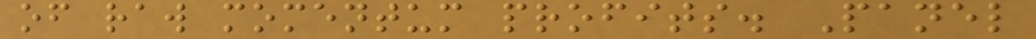of raw momentum profits. Panel
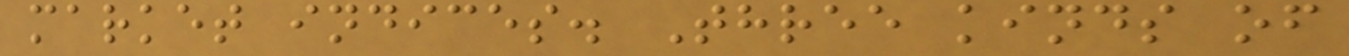market indices. Three kinds of
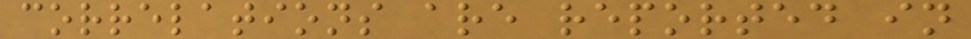correlations are reported in
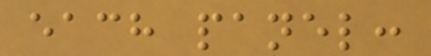each panel:
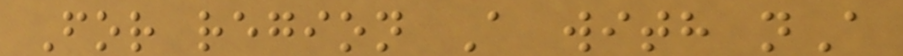For region A with nA
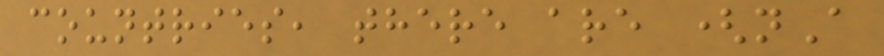countries, there are (nA
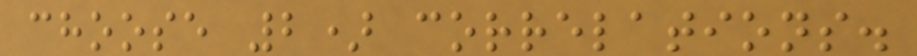choose 2) correlations.
